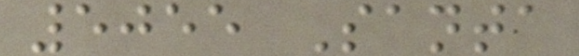5055 Santa
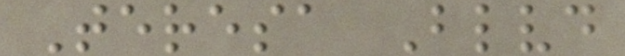Teresa Blvd
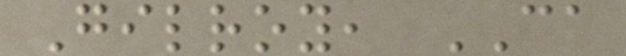Gilroy, CA
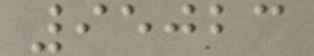95023
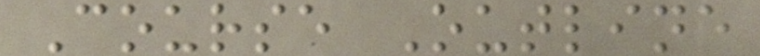Course Outline
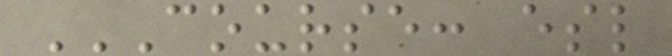COURSE: ESL
